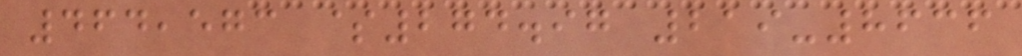464,573 $274.97 219-8636
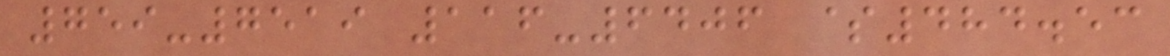759-7519 116-6406 $484.53
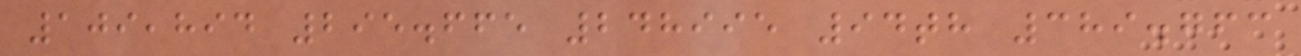109,894 295.665 248995 94th 389.763
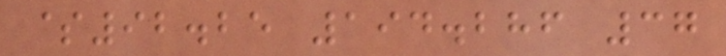$92.25 194.286 37
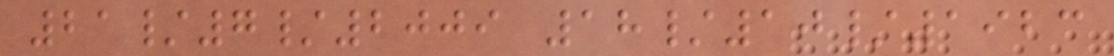21/7/2009 18/10/1923
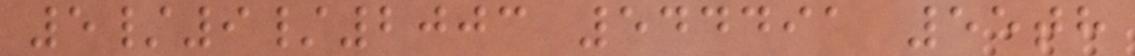5/9/2003 544491 55th
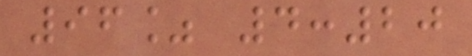96% 4:20
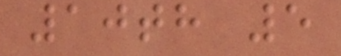10th 5
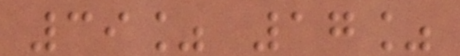39% 17%
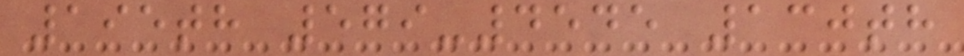195th 579-4545 130th
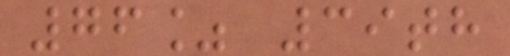76% 39th
